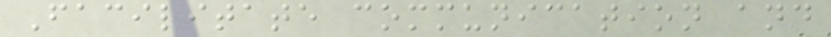Facilitate communication and
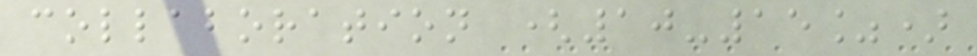collaboration (10-15%)
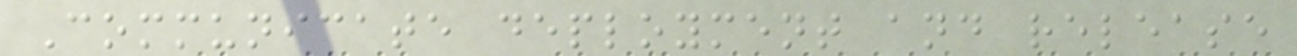Communicate deployment and release
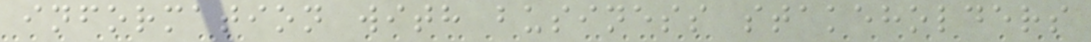information with business stakeholders
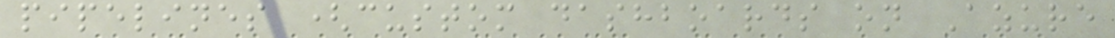pipelines (custom dashboards on Azure
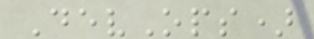DevOps)
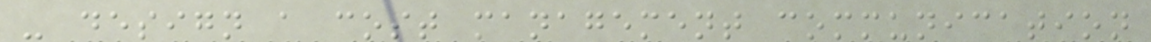- design a cost management communication
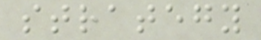strategy
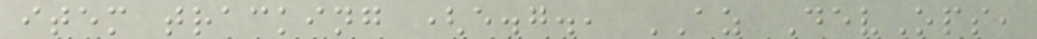item tracking (e.g., AZ DevOps,
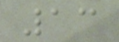13
